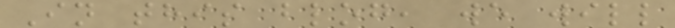In this blog, we will
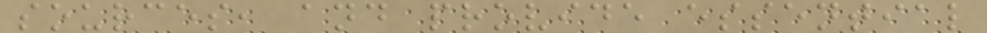sources, and provide essential
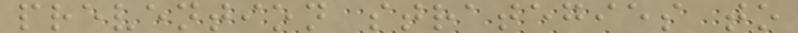prevention strategies to
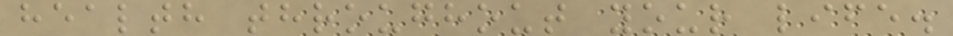health throughout your life.
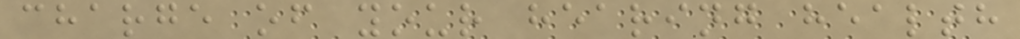charge of your hearing health
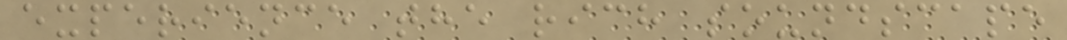experience the rich soundscape
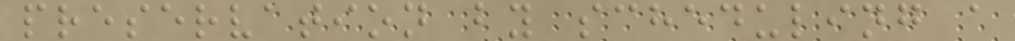preservation by scheduling a
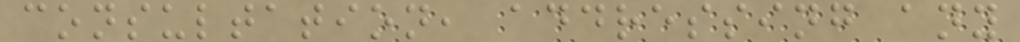consultation, addressing any
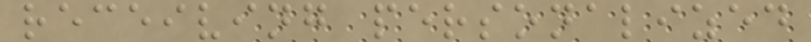receiving personalized
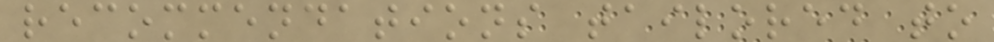recommendations tailored to
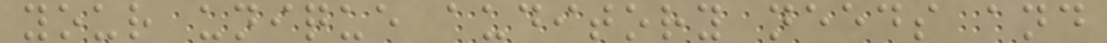your unique auditory needs and
